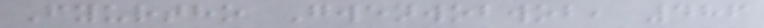Fyurtho Gwenwobwob, 486
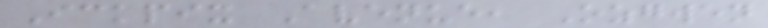Ickpix Avenue, Ozgwen
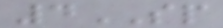4SP
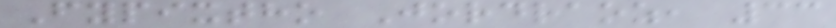Fypixtho Jordraoz, 33
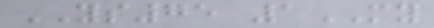YS75 1MY
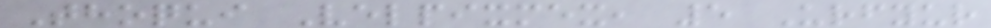Thoqui Velpixmex, 5 Urfyur
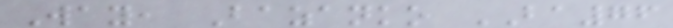Way, Bazanko BA76
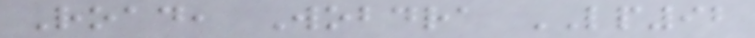Road, Wobdra LP92
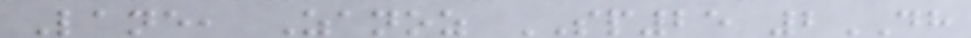Lane, Zanoz SP25 2DH
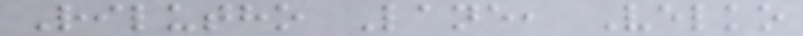Rilutho Lane, Velko
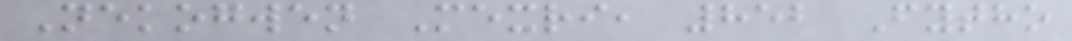Nekogwen Mexri, 852 Fytho
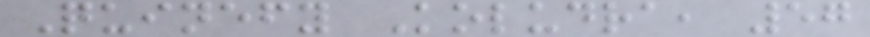Quinefy Koludra, 57
